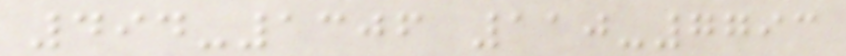494-1306 110-7793
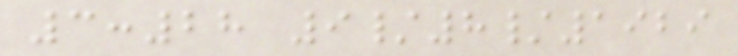3:28 9/8/1929
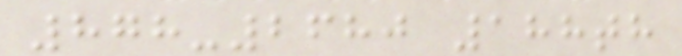878-2680 188th
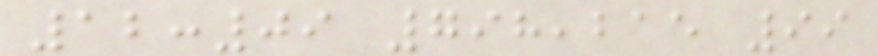12:09 798,215 99
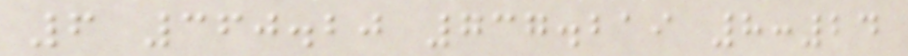6 360.20 737.219 8:24
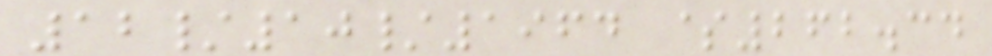12/10/1964 $262.34
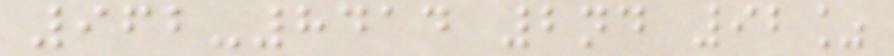962-8414 2nd 92%
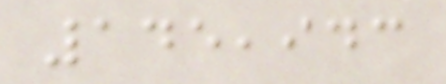145,943
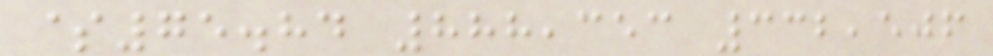$75.84 888,353 332,506
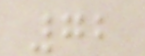72
